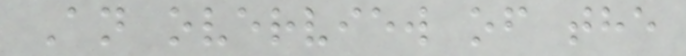An overview of the
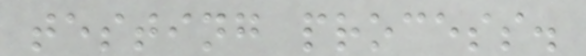testing process.
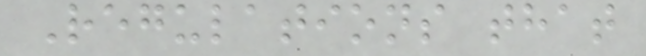Regulations that
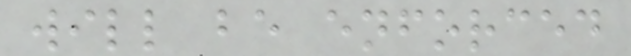will be enforced
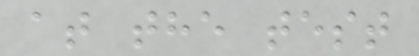at the test
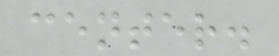center.
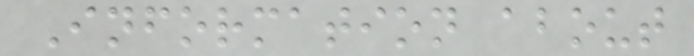Information about
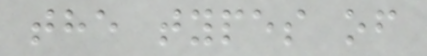the types of
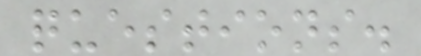questions.
